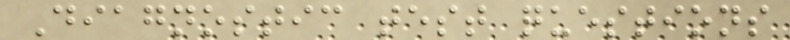Diagnostic test questions
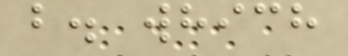b. which
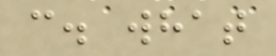c. what
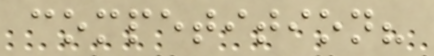competition?
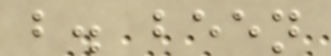b. been
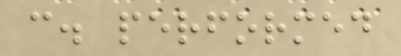c. performed
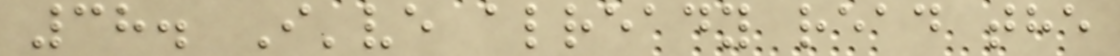38. I've already read the
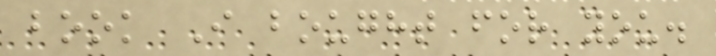book I bought for you.
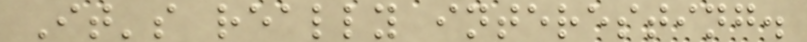It's really interesting.
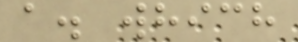a. which
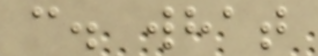c. what
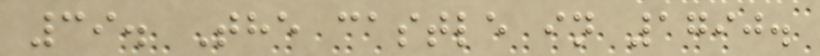39. The castle in 1790.
